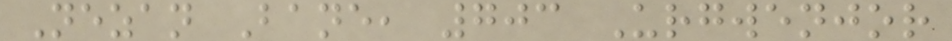Nezan Bane, 703 Urgwenjor
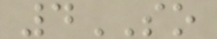4SO
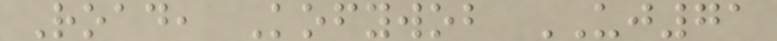Road, Kofywob UJ71
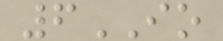6IO
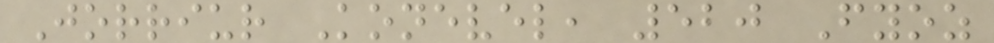Jorriur Konevel, 520 Fyoz
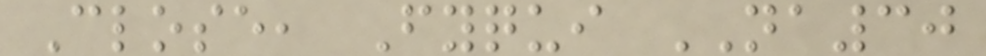Close, Fyqui NA30
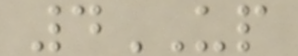4UP
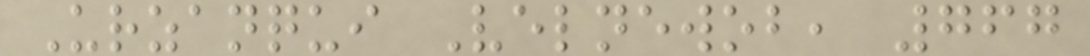Urzanqui Velnewob, 767
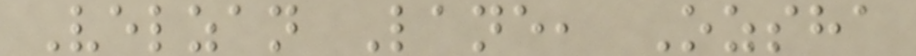Velzan Lane, Ozsha
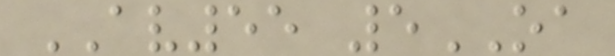AV55 5OA
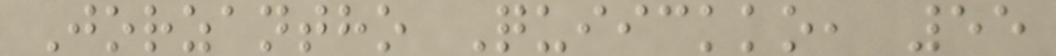Jorzantho Quiickko, 55
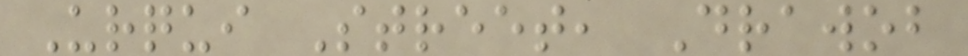Urqui Street, Drawob
